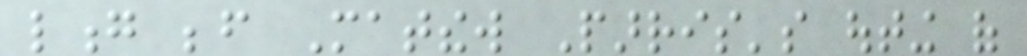long before Matthew Parris's outing of
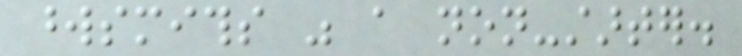wordsmiths was a non-starter.
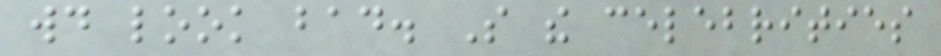would look bad. So the celebrities
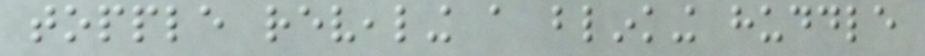topple revealing a blinking huddle
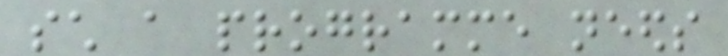such a programme needs
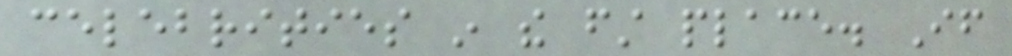celebrities in the first place. If
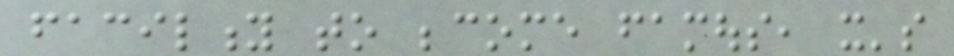facility to become famous, it's
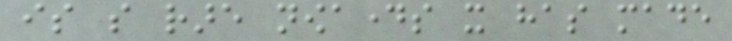is so rare nowadays it has made
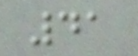41
